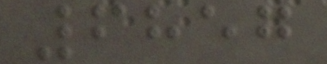6857
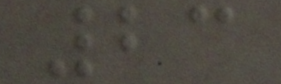23
